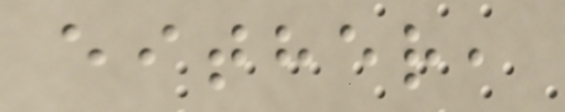either,
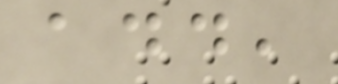add,
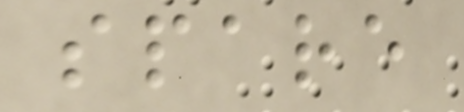spare
